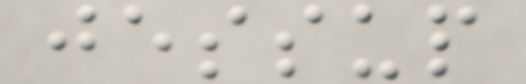jessup
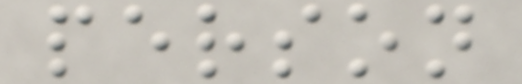person
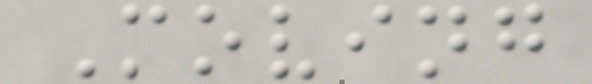Moving
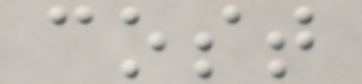cost
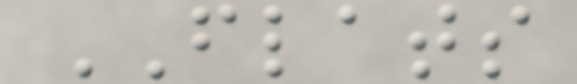FLATS
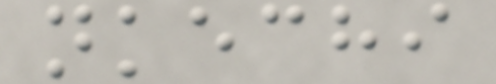nkechi
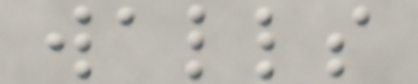walls
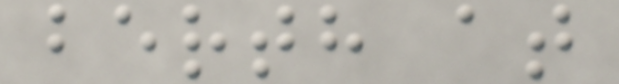berth at
